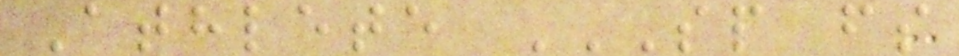Athlete SP FS
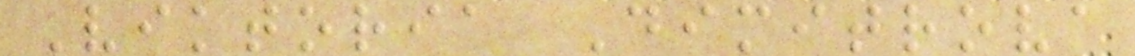Viktoria Dimitrova
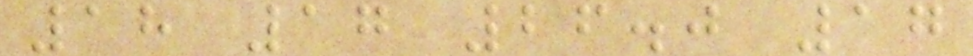18 17 26.0 17
